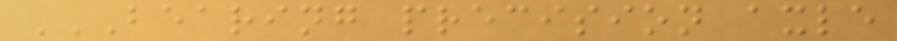BEARING PRECISION AXLE
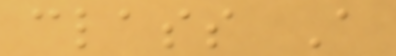class A
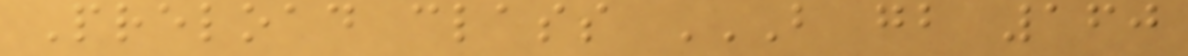Preload class B GB 160
